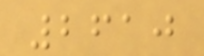2610
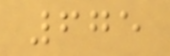675
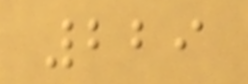229
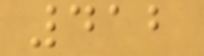412
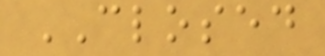CLOSED
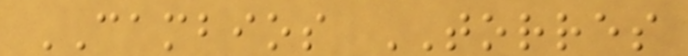CAMBIOS TORRES
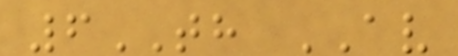6TH AV
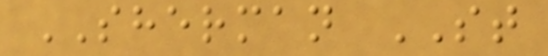SHERMAN ST
